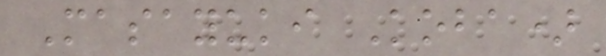Masayuki Koba)
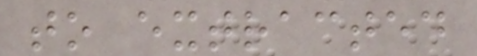to extracted
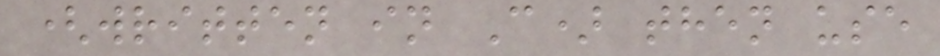(written in C) then use
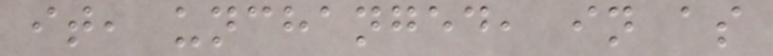it, unchanged, in as
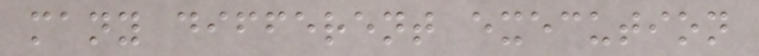many different execution
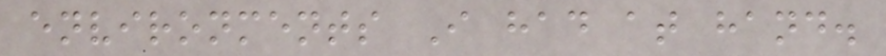environments I had at hand.
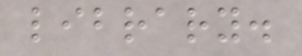library.
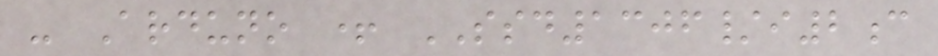- Arduno + SSD1306/i2c
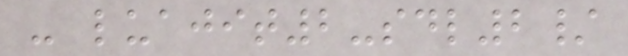- luajit2-sdl2/
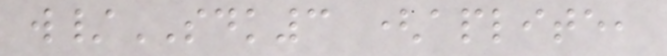w/SDK3 (aplite,
